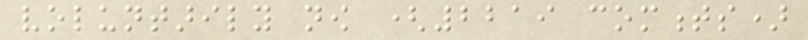voluntarily now (2219 comments)
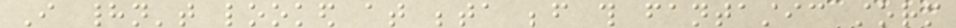I hadn't looked at beta before this fantastic storm
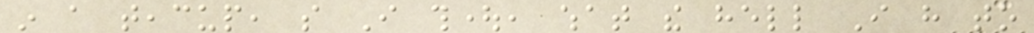in a teacup, so I thought, what the hell I have to
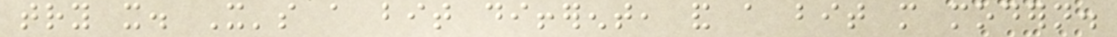try it. It's a bit different, and a bit more modern.
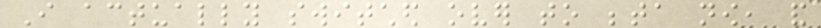I actually switched over to beta now, and
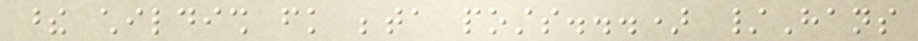these childish fk beta posts...) /Hans
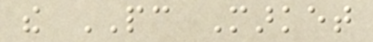the PC Market
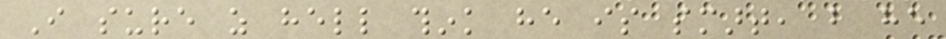I sure as hell think he is smart, but he
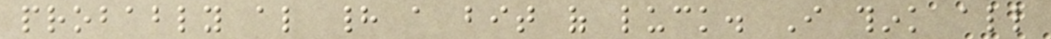probably also had a bit of luck. I think all
